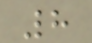8
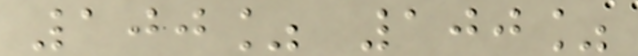100% 100%
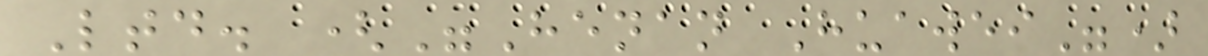Ltd. ("Henan Huawei")
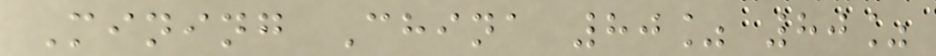Mining China 80% 80%
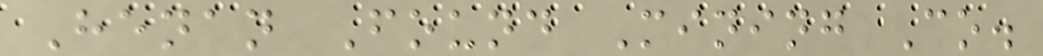Henan Found Mining Co.
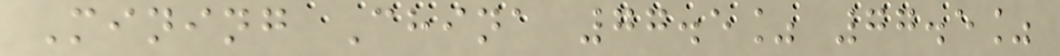Mining China 77.5% 77.5%
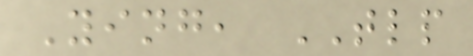Ying, TLP
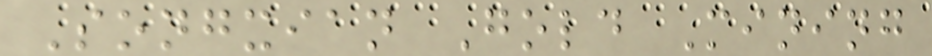Songxian Gold Mining
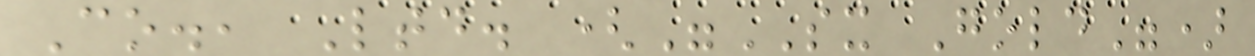Co., Ltd. ("SX Gold")
